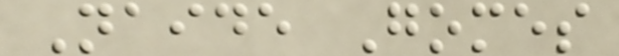Naide Gomes
